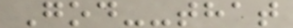God--that
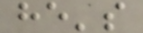he's
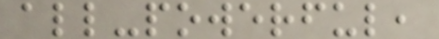all-powerful,
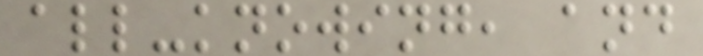all-knowing, and
